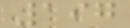197
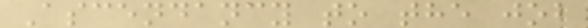Ascendancy to the job
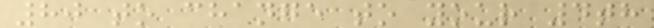80 to change to your 4th
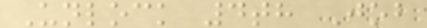Unlock 4th Job
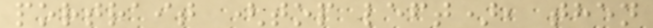portrait (top left), then
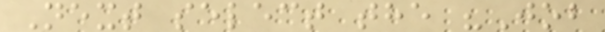Next select the "Job
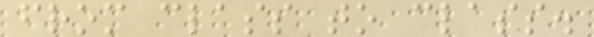from class to class.
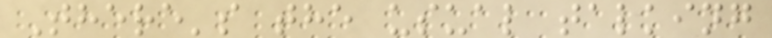There's the usual talking
